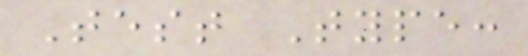Test Type:
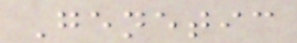Genetic
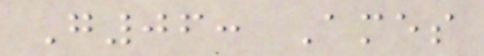G06: Ames
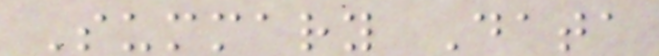Summary Data
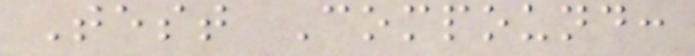Test Compound:
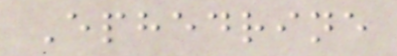Ephedrine
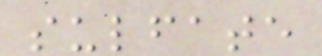sulfate
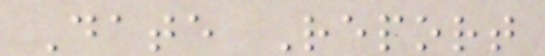Date Report
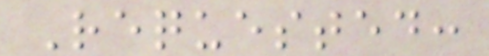Requested:
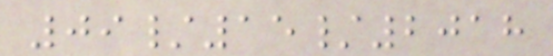09/15/2018
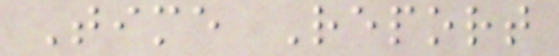Time Report
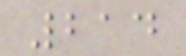214
